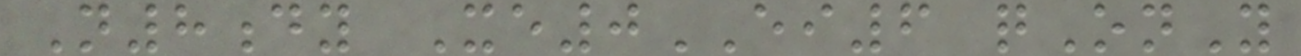N8dy Xe0EI6 qOnY
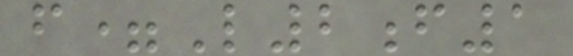f=L2f1
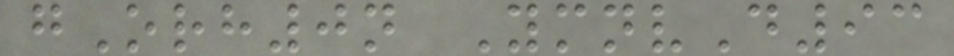gOrh0n YmnvD93
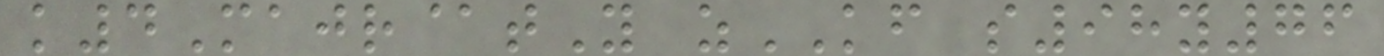k4Majr@tY zKF s98y76
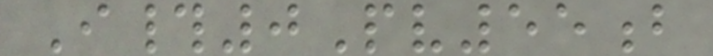I#0Pv55b
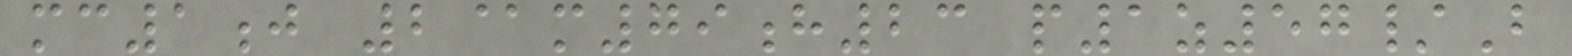mc1j 2@m79h23 p1z57/B
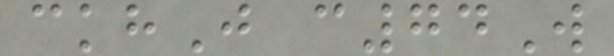ckhJ c74W
